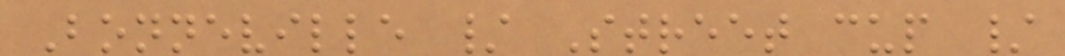Bonneville / Street cup /
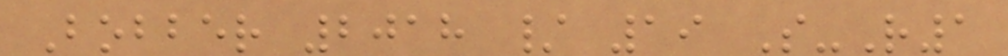Bobber 2018 / 19 S-R1
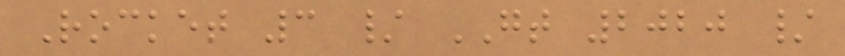Rocket 3 / GT 2020 /
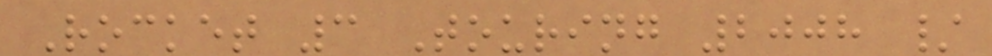Rocket 3 Touring 2008 /
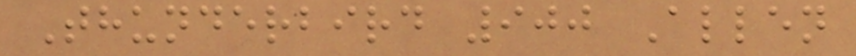Thunderbird 900 Allen
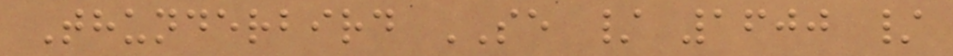Thunderbird SE / 1600 /
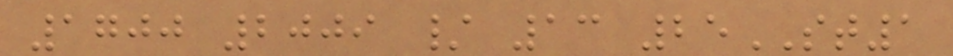1700 2009 / 13 25ST1
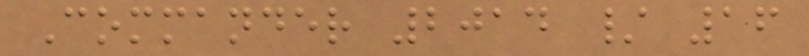Commander 2014 / 16
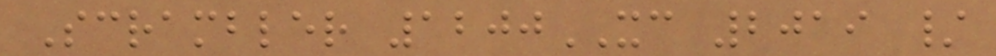Scrambler 1200XC 2019 /
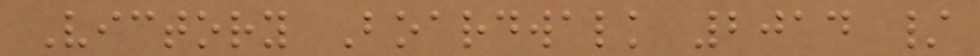Victory Boardwalk 2014 /
